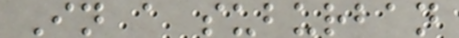In a suburban
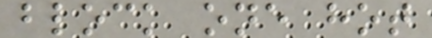block one hot
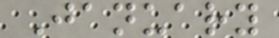January
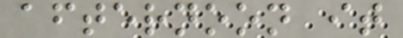afternoon it
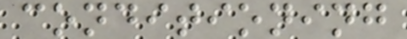conditioning
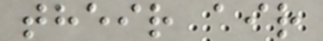their air
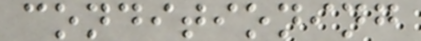conditioning
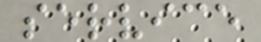service
